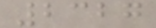2327
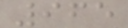965
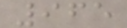965
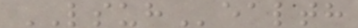LSUHealth
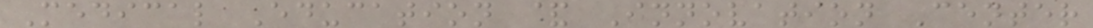Medical Education & Innovation Center
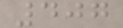407
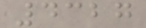4327
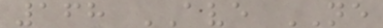168 AVE NE
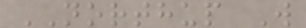NORTHUP W
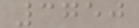3750
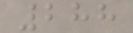288
